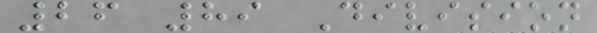26 89 Division
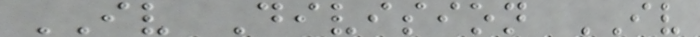IV Division IV
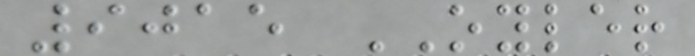9015 OYLER
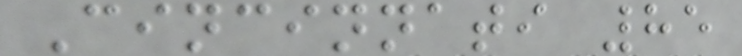Cincinnati 85
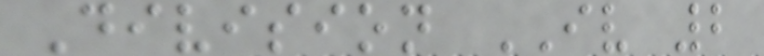Division IV 2
